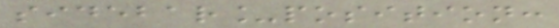sidebar_position:
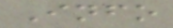Info
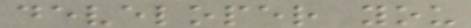developer you
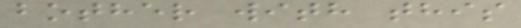bother with this
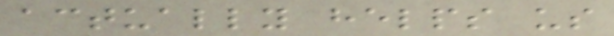actually helps us
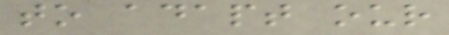to adapt our
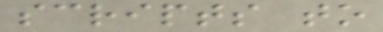scripts to
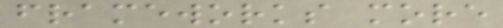frameworks more
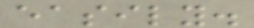easily.
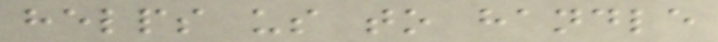helps us to handle
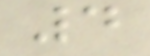4
